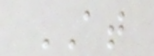AT
